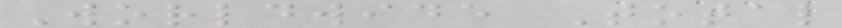Worldwide Total
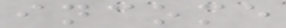income
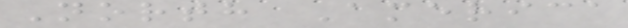North America
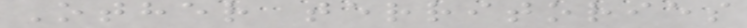Other territories
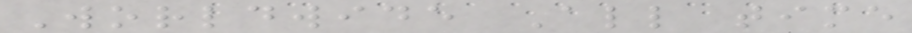Worldwide All time
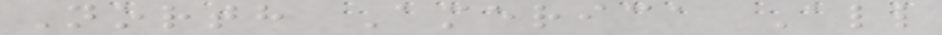North America All
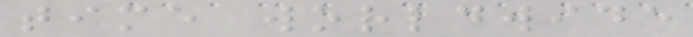time worldwide
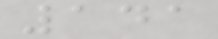141
